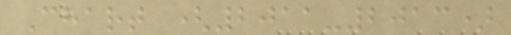Chart (2011-2013)
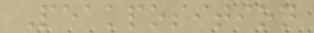Peakposition
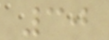30
